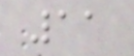11
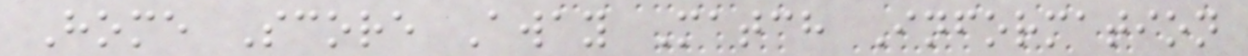Home Score Away Match Information
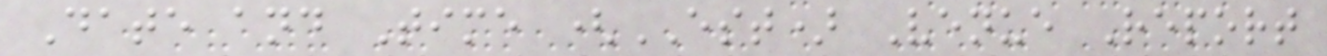Date and Time (EST) Venue Report
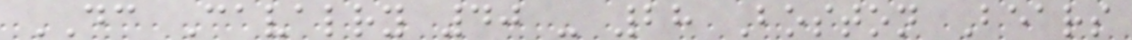DC Cavalry 40 - 28 Boston Bears
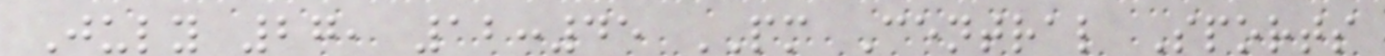July 27, 12:45 PM Central Sports
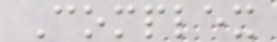Complex
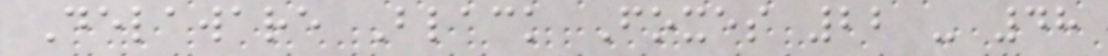Delaware Black Foxes 22 - 48
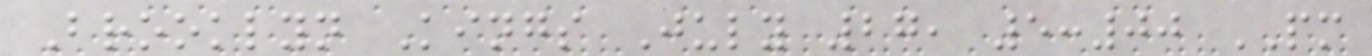Brooklyn Kings July 27, 5:00 PM
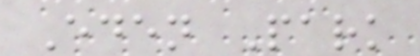Eden Park
